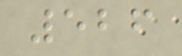526
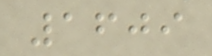1609
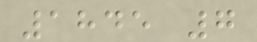1845 7
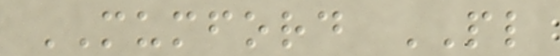MUMFORD PL
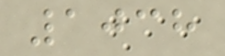1038
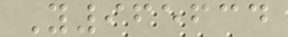Y965634
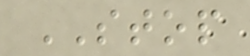STOP
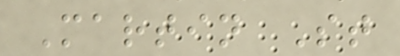Martin St
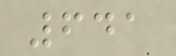641
